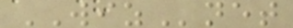WIZnet
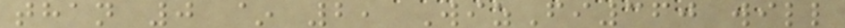than 0 ~ 2, WizFi360 will
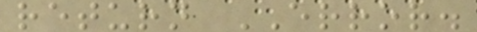return ERROR.
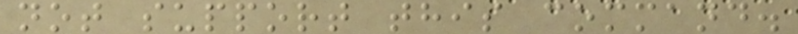not support this command.
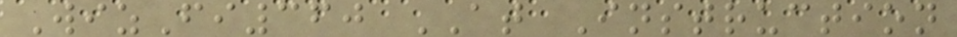WizFi360 AT Instruction
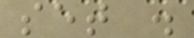set .
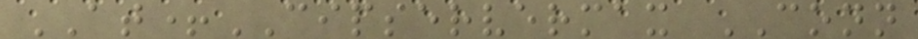AT+CIPSERVERMAX CONN
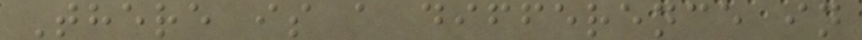There is a difference in
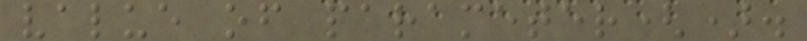value of parameter().
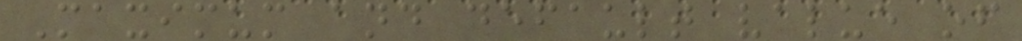Maximum and default value of
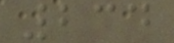234
